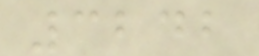3242
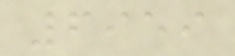6959
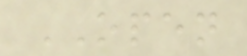OPEN
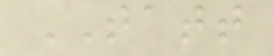TATT
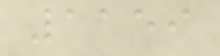1159
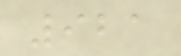921
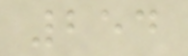254
